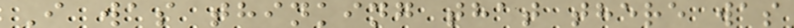I was thinking that there was
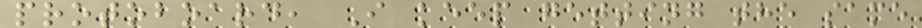protoboard, I keep getting the same
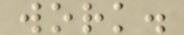work.
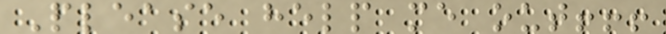Please help me out!!!
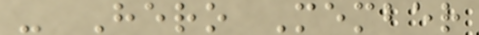- Hero Member
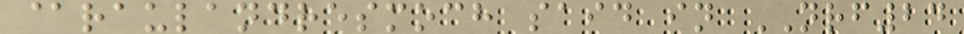@raulandresmoch said in NRF24
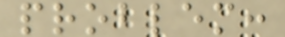problem:
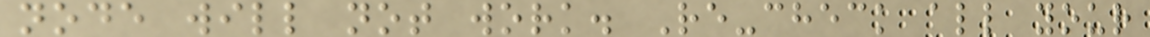node will not work. Re-check all your
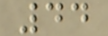44
